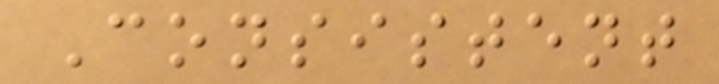Consistent
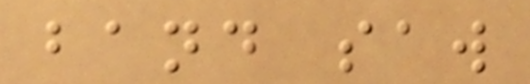band saw
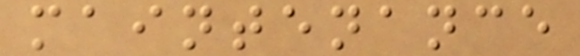maintenance
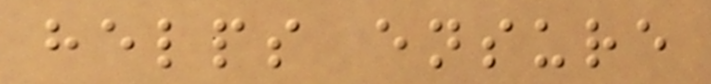helps ensure
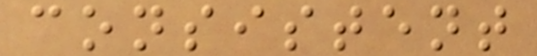consistent
